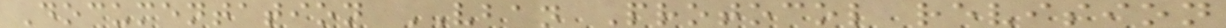Documentation VBAN Protocol revision
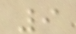9
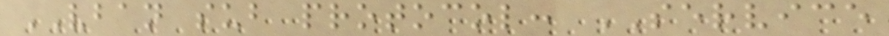VBAN sub protocol: SERVICE
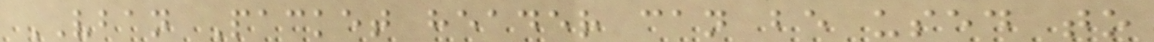VBAN Packet header can be used to
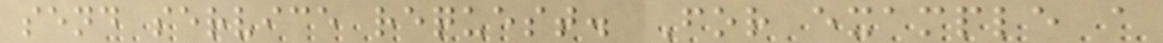send service request. For example a
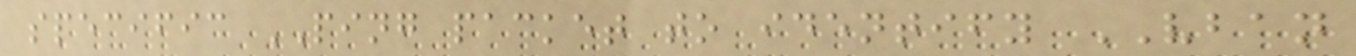specific PING packet to identify VBAN
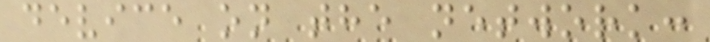device on the network:
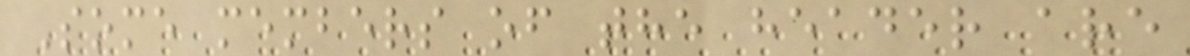Some members of the header are
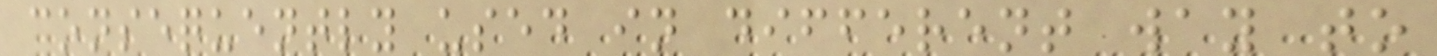consequently used in different way to
